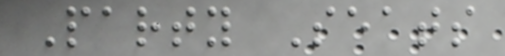Party Seats
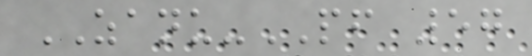ZANU-PF 57
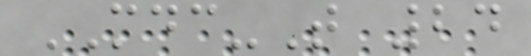MDC-T 24
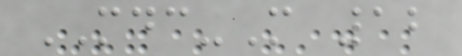MDC-M 12
